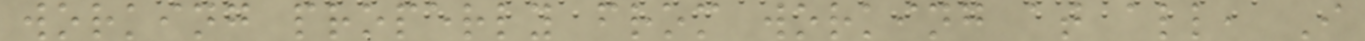working properly from working at all, I
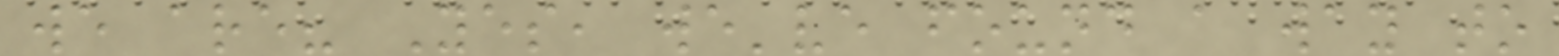we are? Yes, we've found a way to
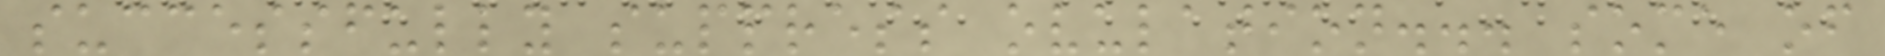successfully suppress ovulation... some of
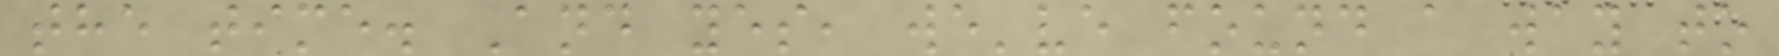the time. And yes, we've found a way to
